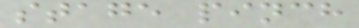stage pinch
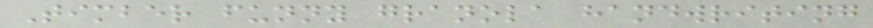Timber funny granola handwriting
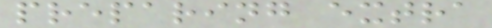preparing extra
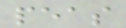peas
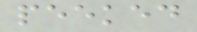peeked
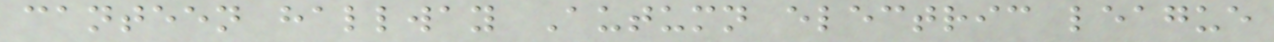canteen hallway Autumn electric league
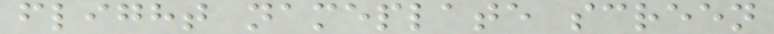flight nameplate screen
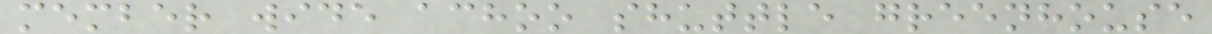member wide achoo shuttle greenhouse
